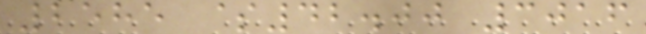2585 $42.00 3016
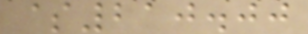$210.00
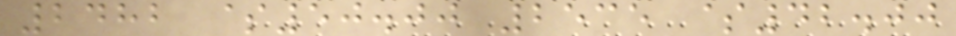2482 $50.00 2535 $42.00
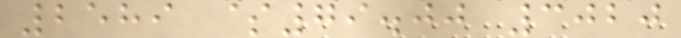2589 $79.00 3020
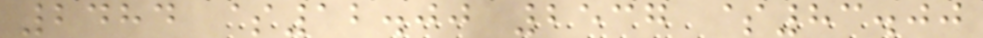2484 $12.00 2537 $83.00
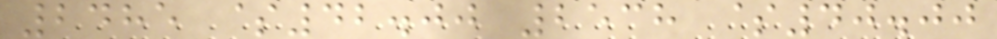2485 $42.00 2538 $40.00
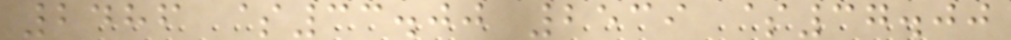2486 $33.00 2539 $37.00
